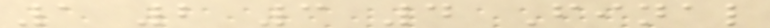1 2 3 4 Final
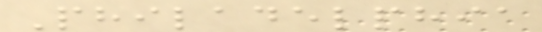Philadelphia
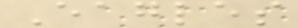Eagles
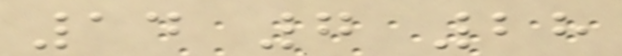14 7 28
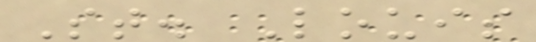St. Louis
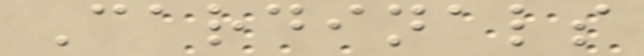Cardinals
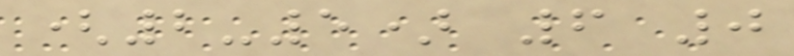(2-5) 6 0
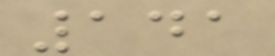141
